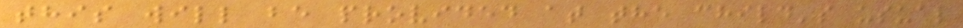this will be provided at the child's usual
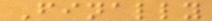Finally
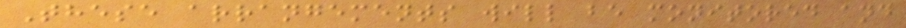These arrangements will be monitored and
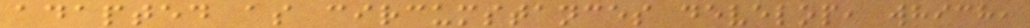adapted as circumstances develop, which,
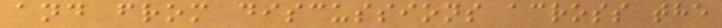and from discussions across the
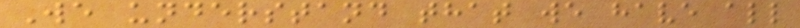We understand that we have all
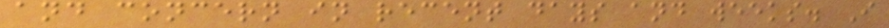and concern in recent days and weeks. I
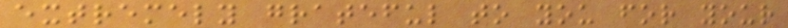extremely grateful to you for your
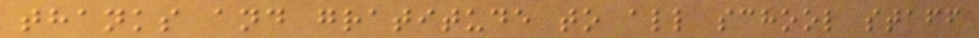thanks and gratitude to all school staff
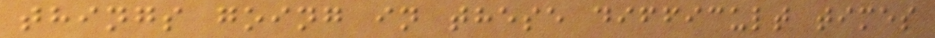things going in these difficult times
